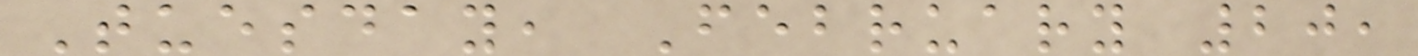Tuesday, February 20,
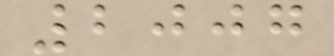2007
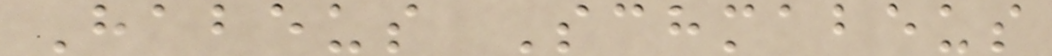Habeus Schmabeus
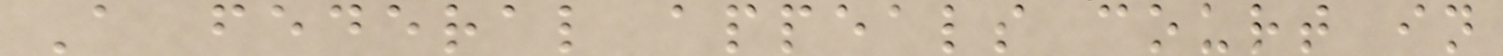A federal appeals court in
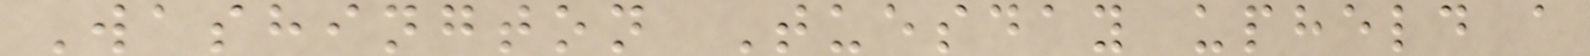Washington Tuesday upheld a
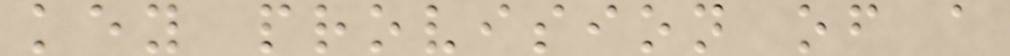key provision of a
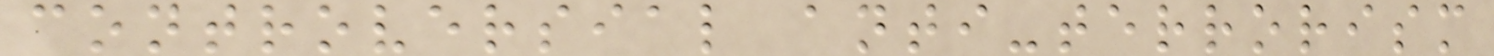controversial anti-terrorism
